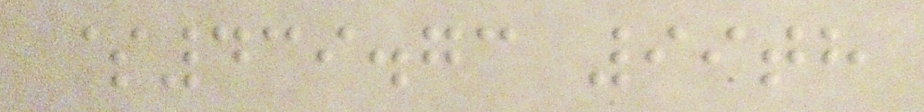$439.73 99th
